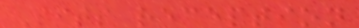Sits reception
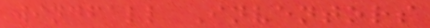windfall Inventors
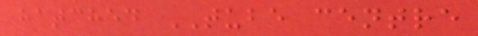hatched TUBE centre
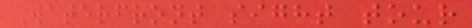Waterfront sight tour
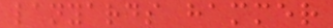lanyards hammer
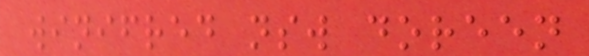winifred nsw doreen
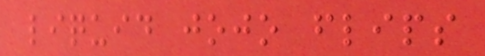liquid jojo flips
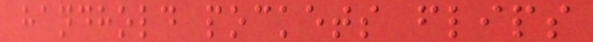handhold pockets flips
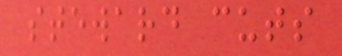steward cuts
